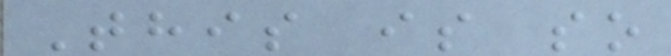This is so
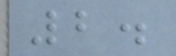2.
